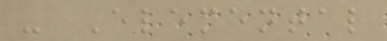- Elemental
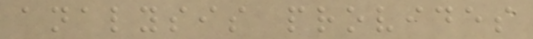analysis provides
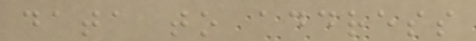data to address
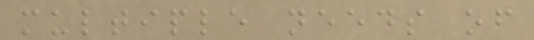multiple needs of
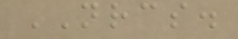NRCS.
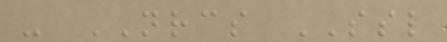- NRCS SSL
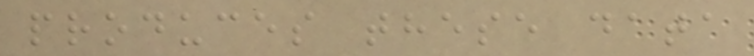produces these data
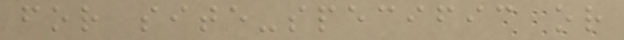for site-specific or
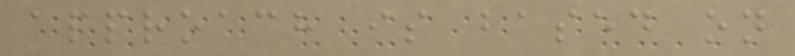approach is based on
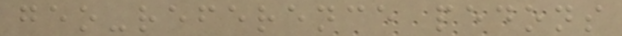geo-reference pedons
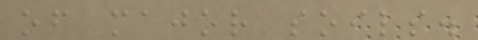of major soils.
